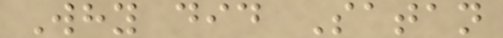Why did Satan
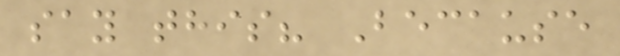say this? Because
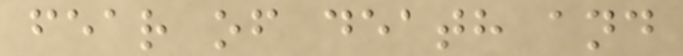fear of death and
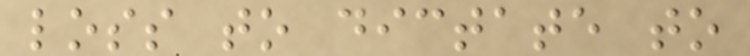loss to dictate to
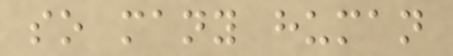so many human
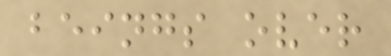beings over
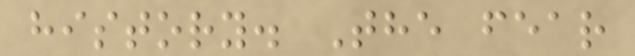history. The fear
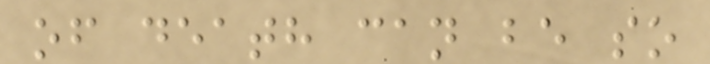of death can be so
